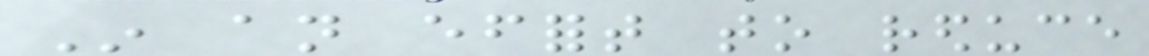In an effort to reduce
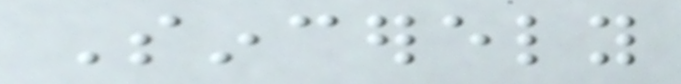Sincerely
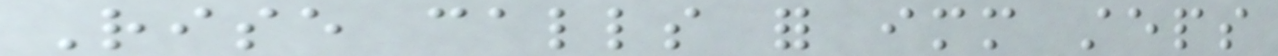Rise calls for immediate steps
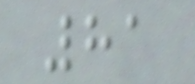81
